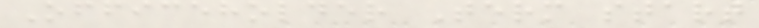Officeholder Term start
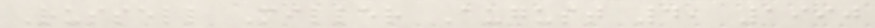Russell Miller August 4, 1990
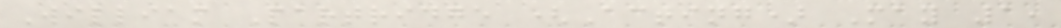William Partridge (Acting) May 1,
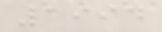1994
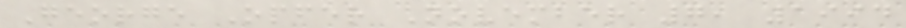George Opfer November 7, 1994
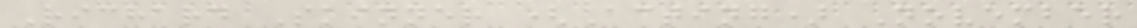Richard Skinner (Acting) November
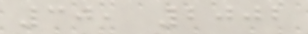30, 2002
